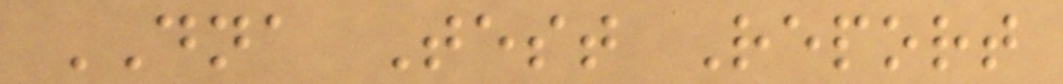DNA Test Report
